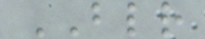BLR
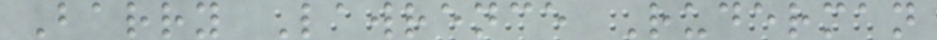Barry Lawrence Ruderman
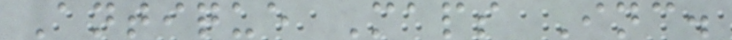Antique Maps Inc.
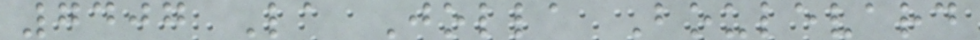7407 La Jolla Boulevard
